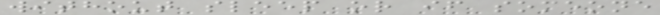without sleep or if someone
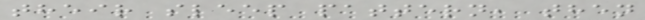their sleep pattern, then
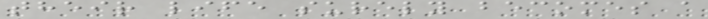their life surely becomes a
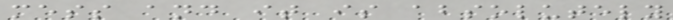mess and it is absolutely
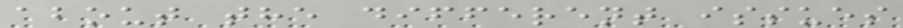about the different issues
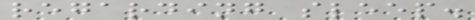regarding sleep.
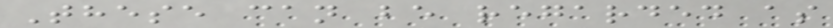These can be regarded as
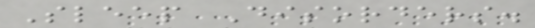Sleep Disorders.
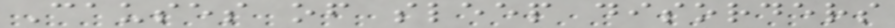Causes of sleep disorders
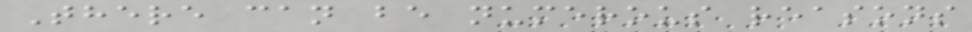There can be numerous reasons
